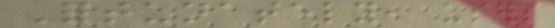Fortunately, users
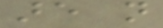are not
